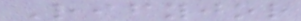Rifyjor
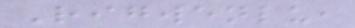Rigwenlu,
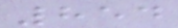854
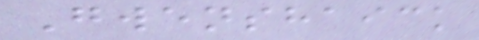Gwenshaick
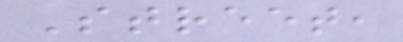Street,
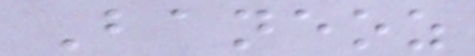Baneoz
